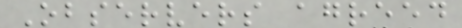Observers agreed
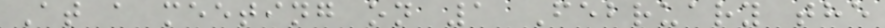At a meeting on 1 February the
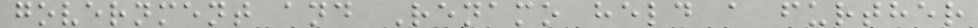government and Renamo held a further
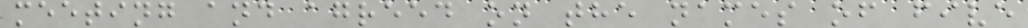meeting and agreed on the names of five
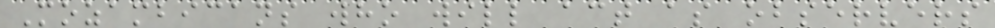Mozambicans who will act as observers
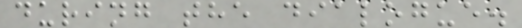during the dialogue.
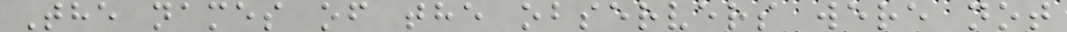The names of the observers were not
